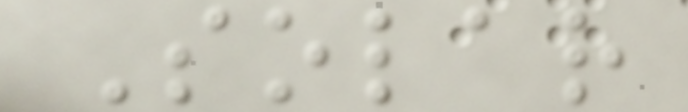Solar
